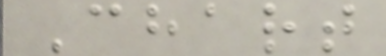Chart
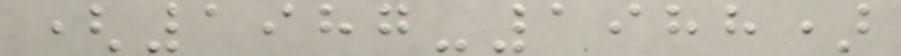(1987-1988)
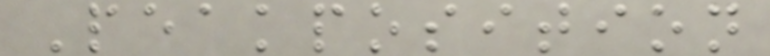Peakposition
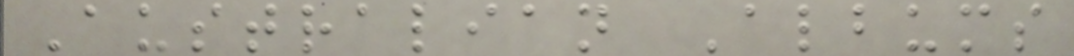Australian Albums
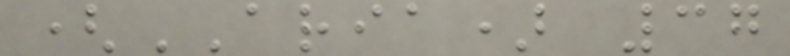(ARIA) 37
